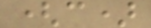(c)
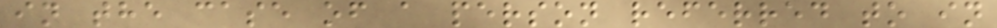in the case of a person referred to in
